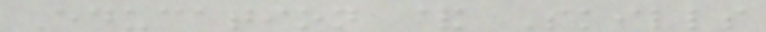Education & Skills
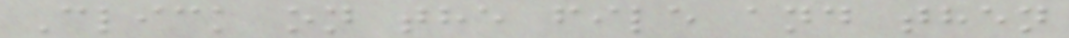Click on the file and then
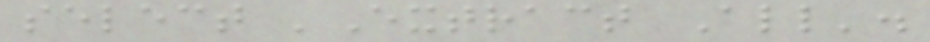select 'Extract All'.
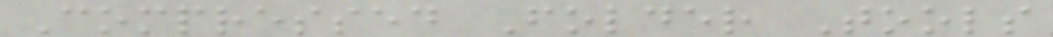Compressed Folder Tools
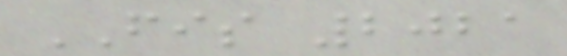FIS 2021
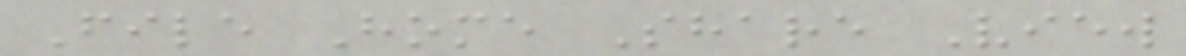File Home Share View
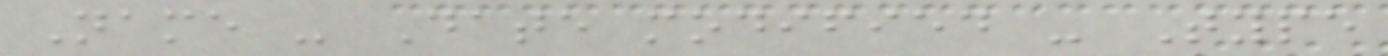Name - Date modified - Type
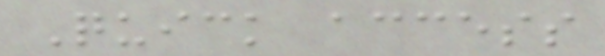Quick access
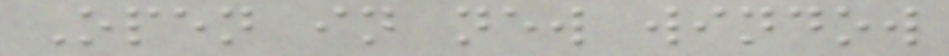Open in new window
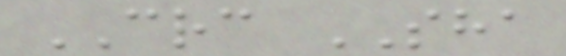CRC SHA
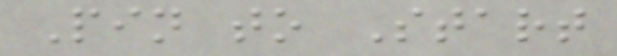Pin to Start
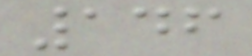146
